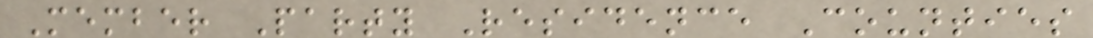Member Party Residence Counties
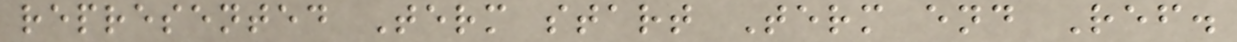represented Term start Term end Ref.
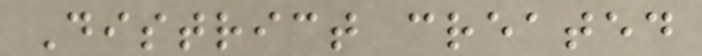District created
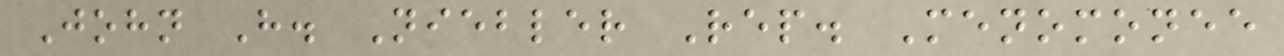John H. Niebler Rep. Menomonee
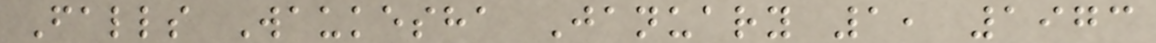Falls Waukesha January 1, 1973
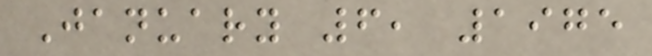January 6, 1975
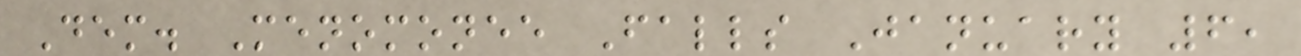Dem. Menomonee Falls January 6,
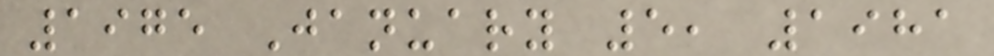1975 January 5, 1981
